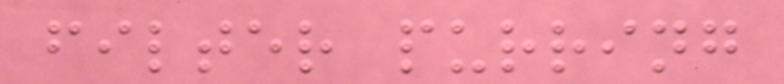filter purring
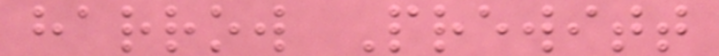harrow Prewitt
